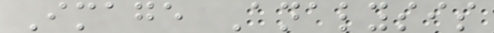Image Analysis
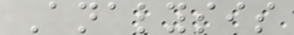Analysis
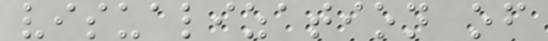visualization of
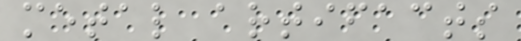metal artifacts
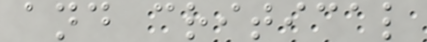and critical
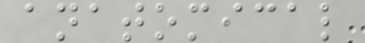anatomical
